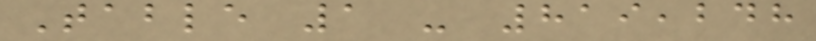Table 1 - 819,248
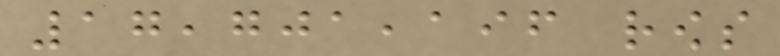17,701,196 rows
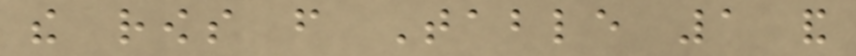the rows from Table 1 and
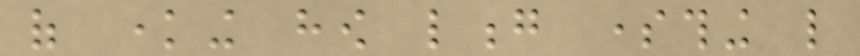of knowing how long something like
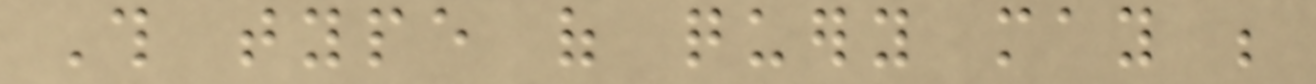This type of query may be
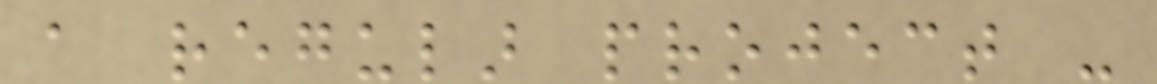a regular project -
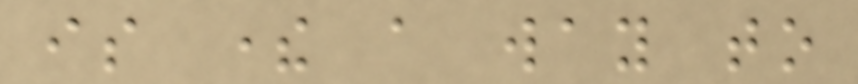is there a way to
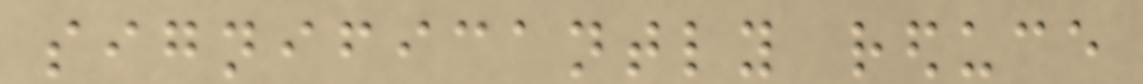significantly reduce
